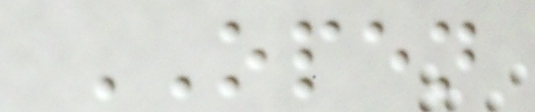OPEN
